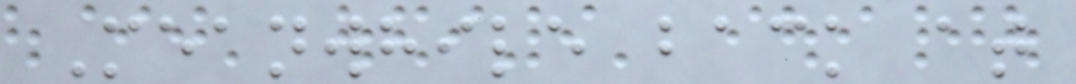Meanwhile back at
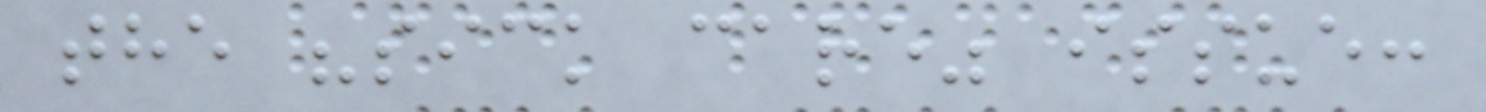the "sick care" issue:
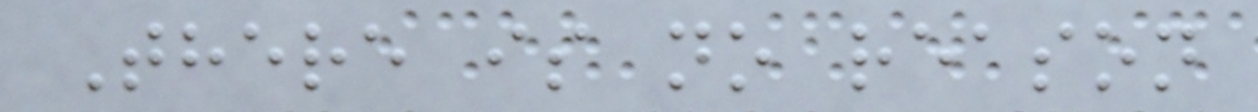There is no reason
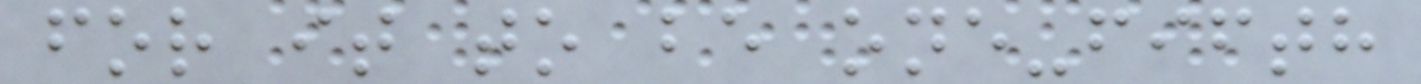for it to be one-fifth
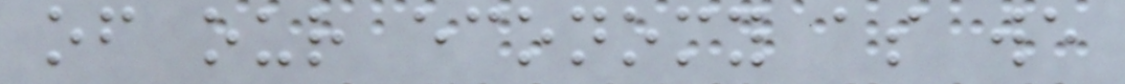of our economy as we
